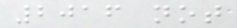2016 not
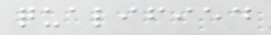qualified
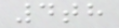4th
